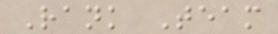Rank Team
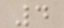4
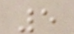5
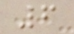6
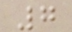7
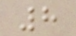8
